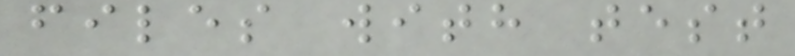files with test
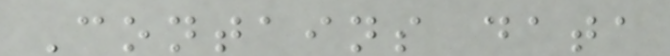Contains data
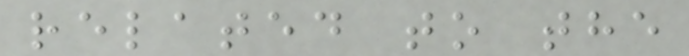related to the
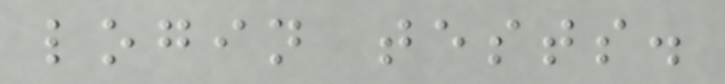login tests.
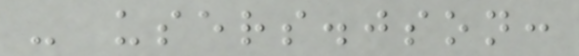- users.json:
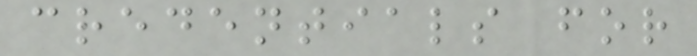credentials for
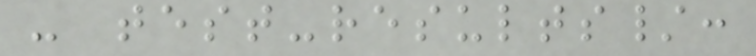- test-results/:
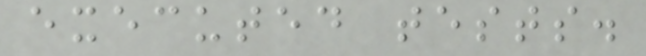executed tests.
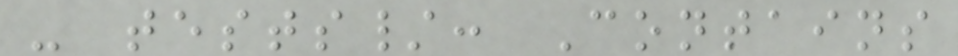- tests/: Contains
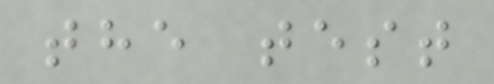the test
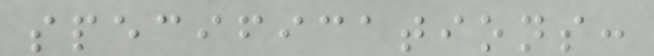specifications:
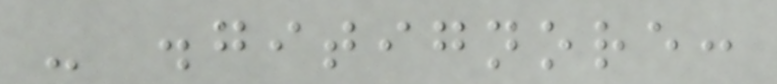- .gitignore:
